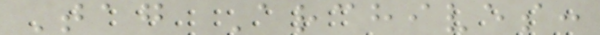Tag Archives:
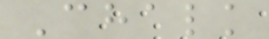Chalk
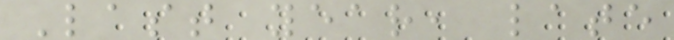Last year, late
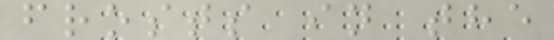frosts in the
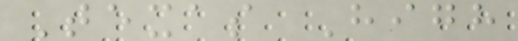Texas High
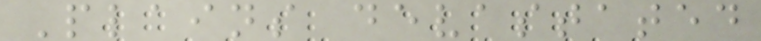Plains devastated
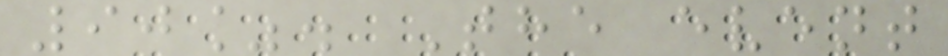90%. The event
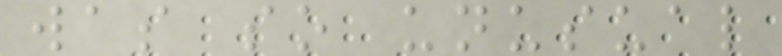was so unusual
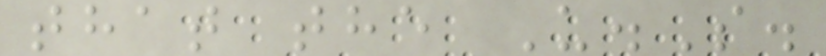that the U.S.
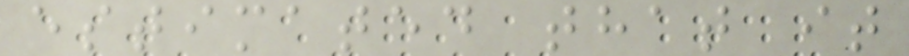estimated that it
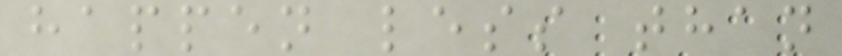happen less than
